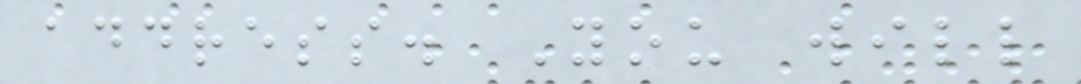address. You will
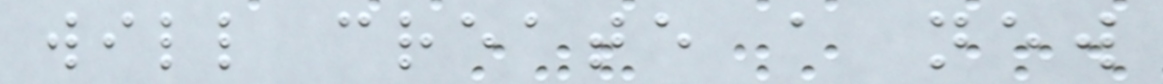will create a new
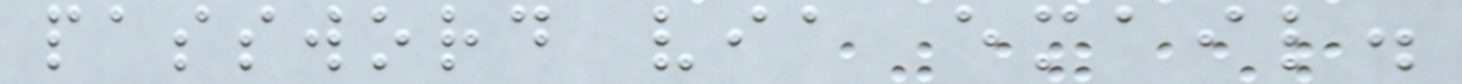password via email.
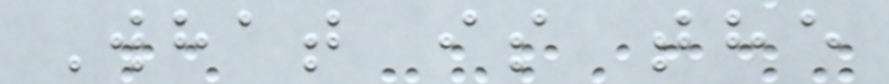What is the
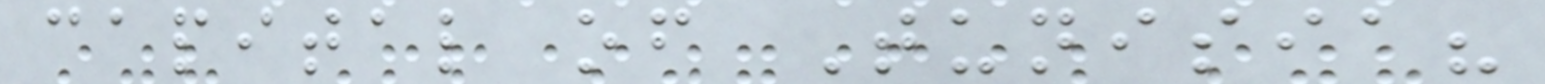capital of Tunisia?
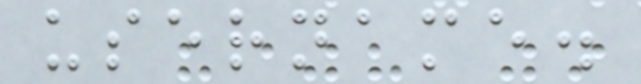username.
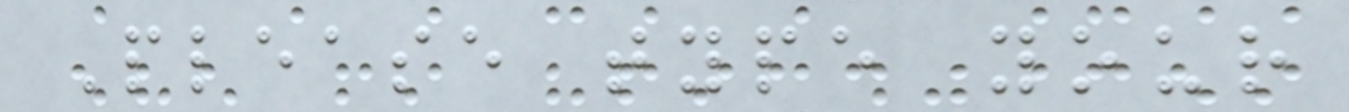Please type your
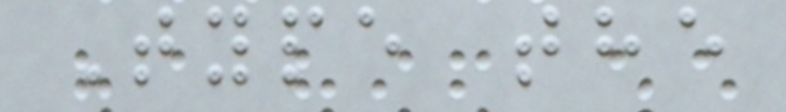Type the
